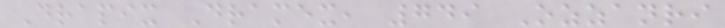Drapix Dramex, 749 Ozzanri
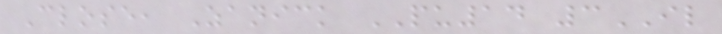Close, Zanick PU14 3IL
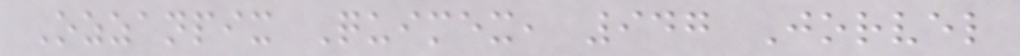Ozzanpix Quimex, 947 Jorvel
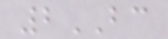2BC
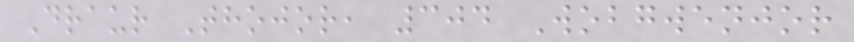Draur Thojor, 304 Wobgwenjor
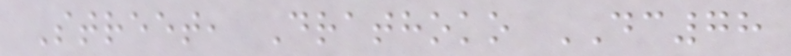Street, Drathoko DC78
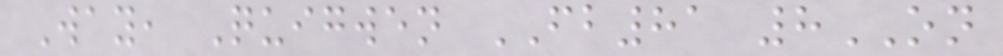Way, Quigwen FB81 8ON
